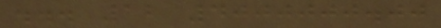... 12 4000000.00
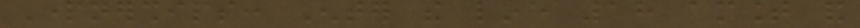Partnerships: Enter the line 18 amount and
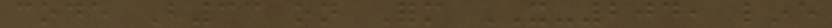code B33 on Form IT-204, line
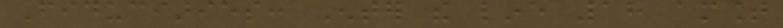Fiduciaries: Enter the line 18 amount
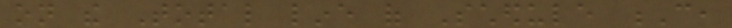on the Total line of Schedule C,
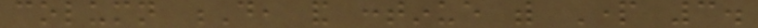column D, and continue with Part 3.
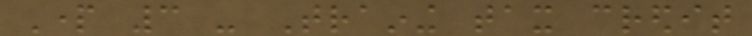Part 3 - Training tax credit
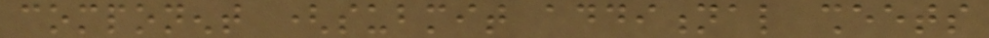component (submit additional sheets
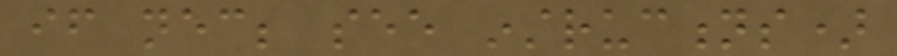if necessary; see instructions)
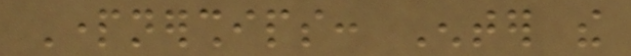Partnerships: Enter the
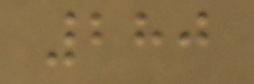280
